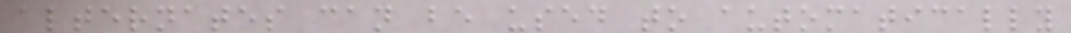alternates can be used to automatically
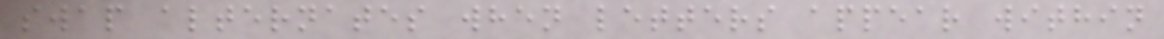swap alternates when letters appear within
